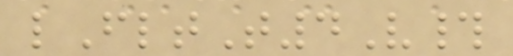lFltT4V#
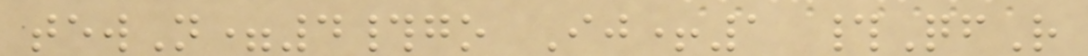tewN=4#go Ij+1 #QfR
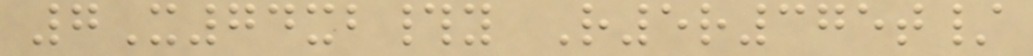7X74xb#y R5r375t/
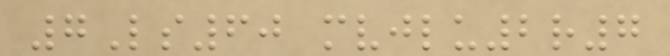7Ls60 mvjlu2r7
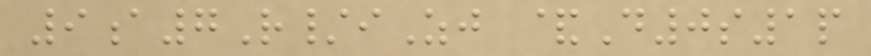9a7R/iZj &D0s1p
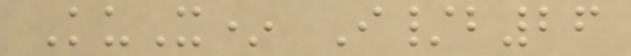KuX* I/b26
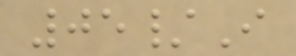05/I
